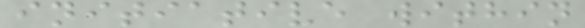initiative within
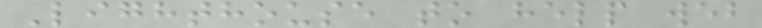Lighthouse to help web
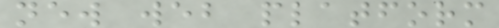new web platform
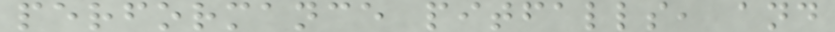performance pitfalls, and
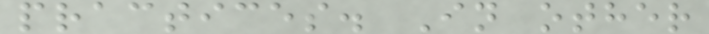practices. In other
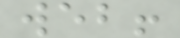web!
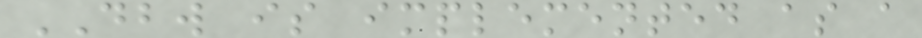DBW is implemented as a
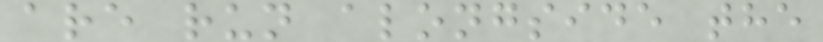are run alongside the
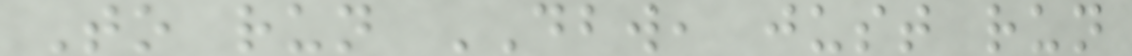To run DBW, just run
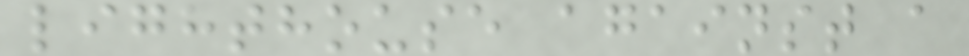lighthouse against a
